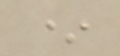*
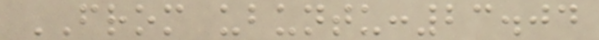FROM ubuntu:23.04
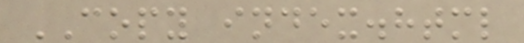COPY index.html
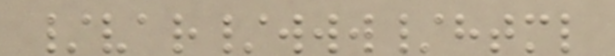/var/www/html
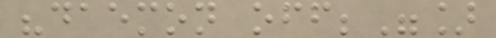"daemon off;"]
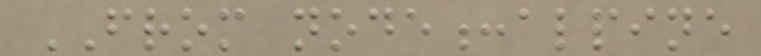FROM node:alpine
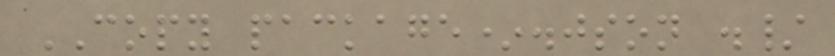COPY package*.json ./
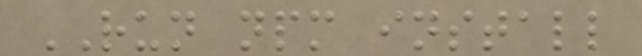RUN npm install
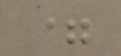=
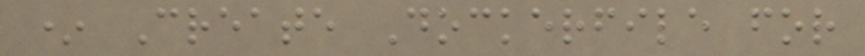* Create Dockerfile for
